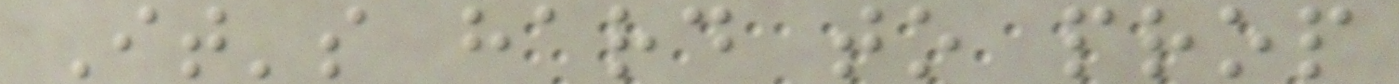It's hard to prop
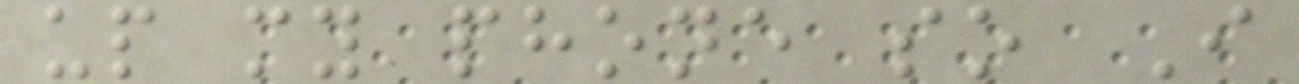up my phone so I
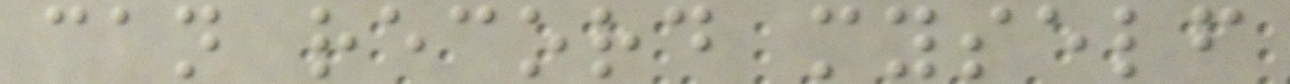can record myself
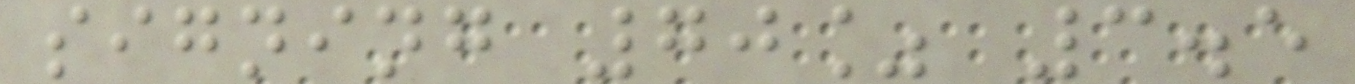signing 70% 3.5
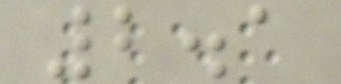2.1
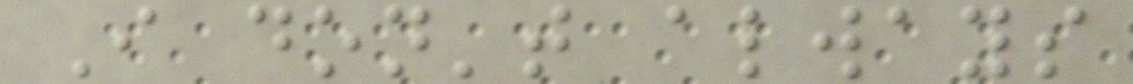I don't always
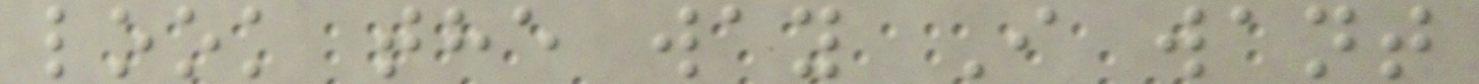look the way I want
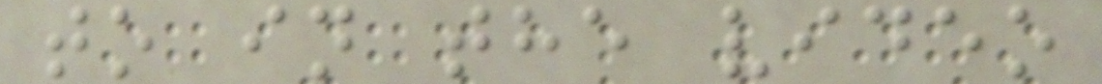to in the video
